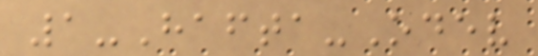1-Hafta-Odev
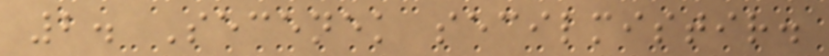2. Secenek secilmistir.
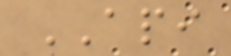API
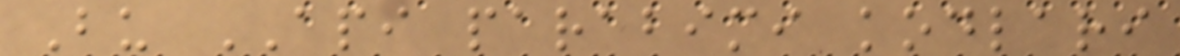Bu API parabimi kodlari
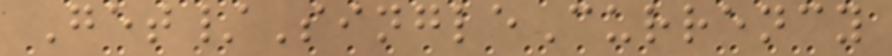Get/SingleCurrency
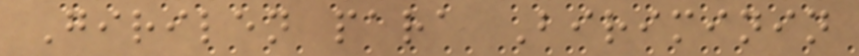Girilen para Biriminin
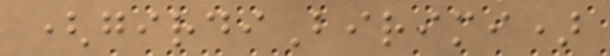(girdiBirimi)
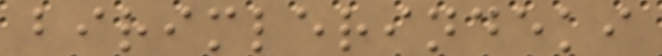birimlerindeki
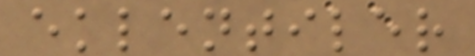eklentiler
